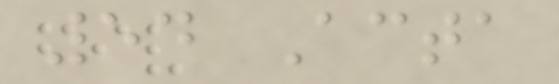54 Acta
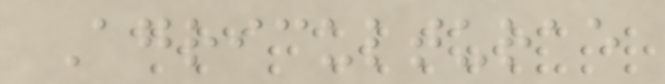Agriculturae
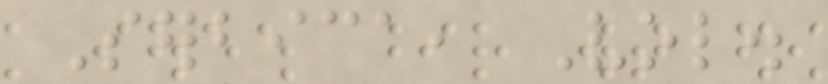Serbica, Vol.
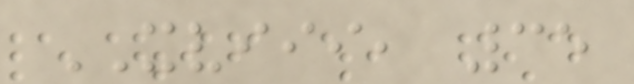XVIII, 35
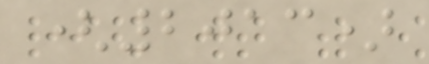(2013)
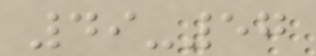49-57
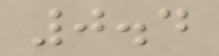0.4
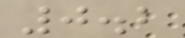0.2
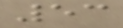53
